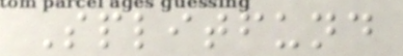Splitfund
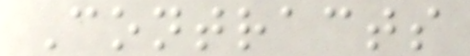Contracts
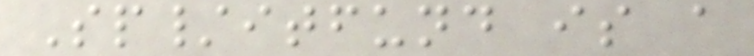Sp/itfund is a
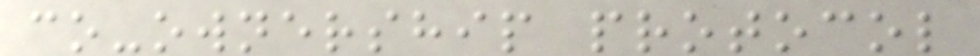co-ownership protocol
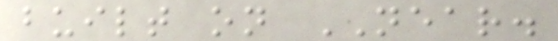built on NEAR.
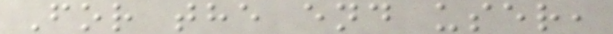For the end user,
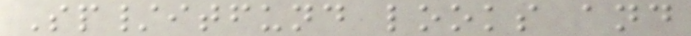Sp/itfund looks and
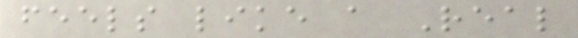feels like a Real
